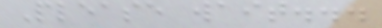Please wait...
